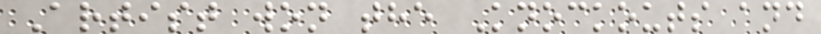Artist won the Knockouts and
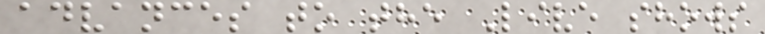advances to the Live shows
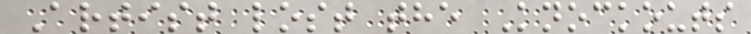Artist lost the Knockouts
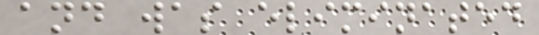and was eliminated
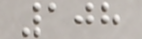108
